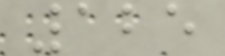125
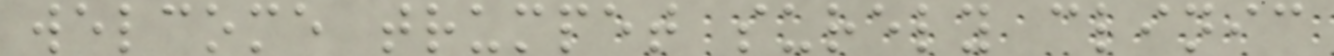welcome trumpet surely clinic
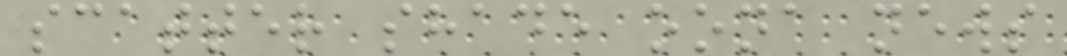scatter shade oona news
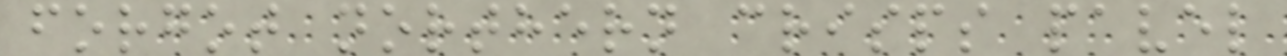forgot northern crisps pavel
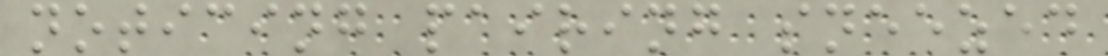noticing pairing sneezed
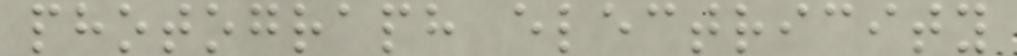photograph electricity
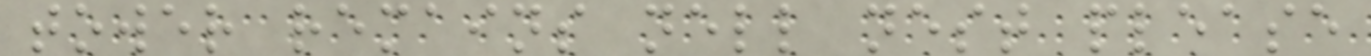tower remains nell nest please
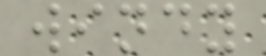windy
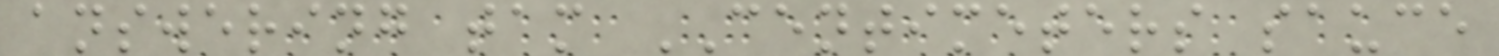answering tam CENTIMETERS sauce
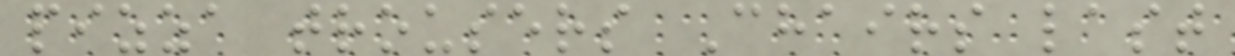pizza trousers Chairs last
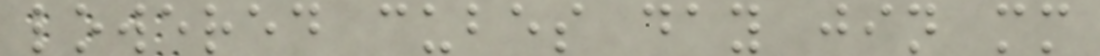lowered cubes day jin mm
